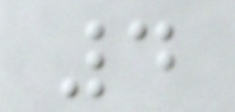4
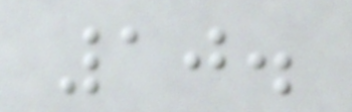10.
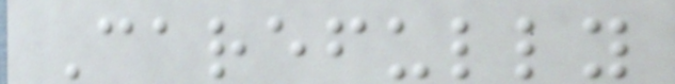Carefully
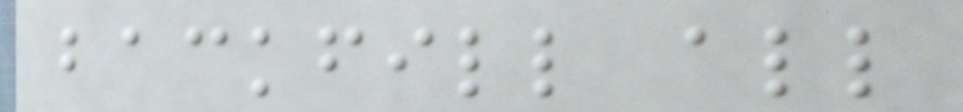backfill all
